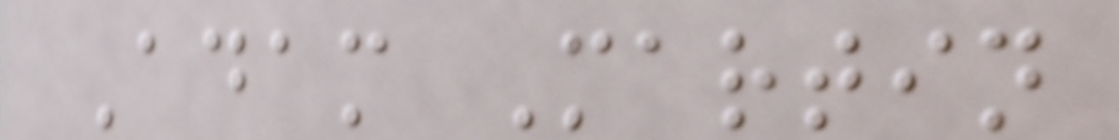Adam Martin
